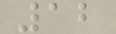12
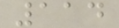114
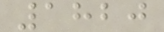1820
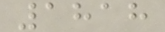1818
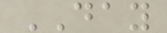DAY
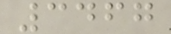3467
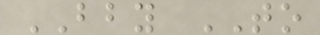BBY TO
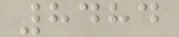8484
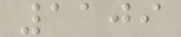1109
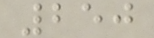250
